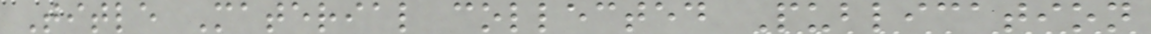Title Material collected Publication
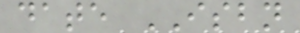date ISBN
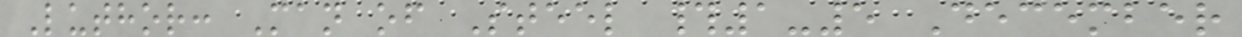Luthor: Man of Steel #1-5 December
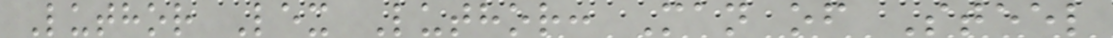Luthor Lex Luthor: Man of Steel
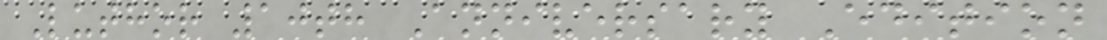Luthor 10th Anniversary Edition
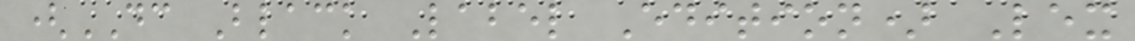(DC Black Label Edition) Lex
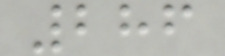286
